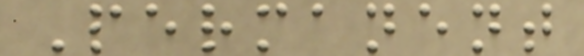Permanent
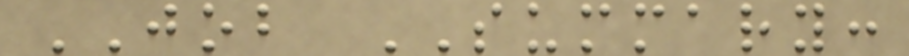JOB SUMMARY:
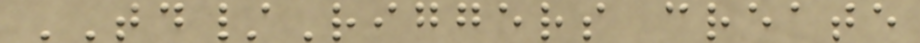TD/Riggers create
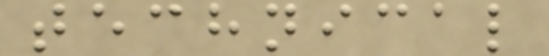technical
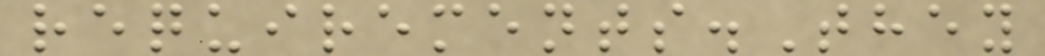requirements.They
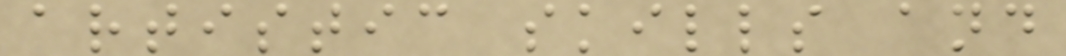artistic skills and
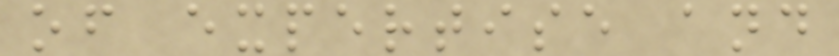of expertise and
